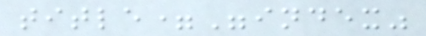title="index"
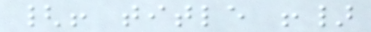{! title !}
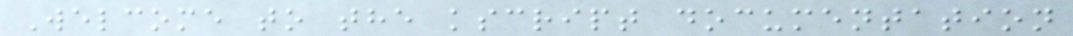Welcome to the kscript documentation
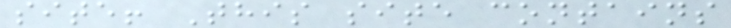site! This site contains
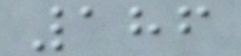186
